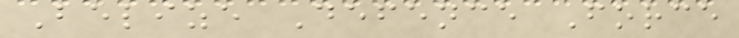Belize Defence Force
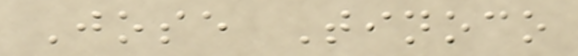Jose Tinoco
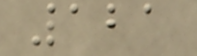121
